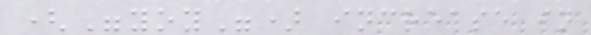("yoy") increase in
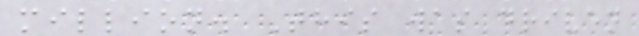million. This was driven
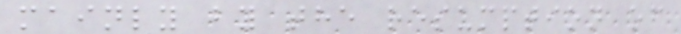mainly by the resumption of
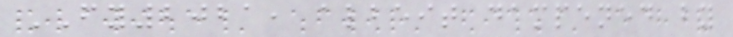FY2021, albeit dampened by
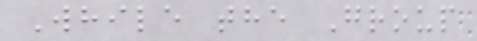While the Group
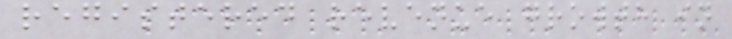registered revenue growth in
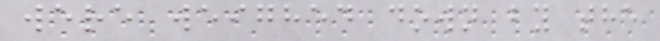were weighed down by the
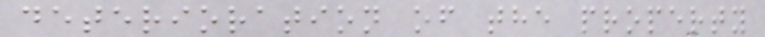deterioration of the property
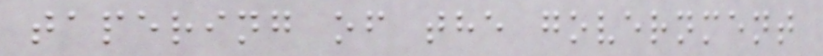tapering of the government
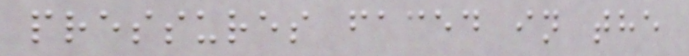pressures faced in the
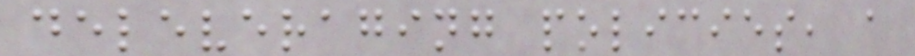deleveraging policies, a
